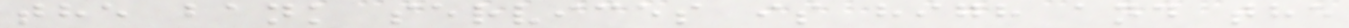the bank services is high and the
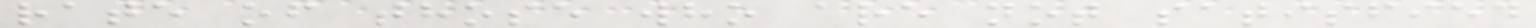rate of those who are not satisfied
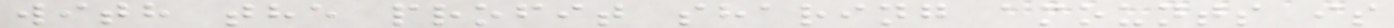with the profit sharing amounts is
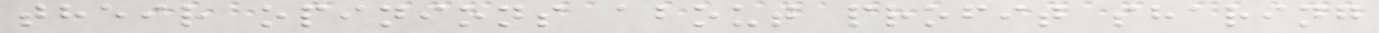their opinions about profit sharing
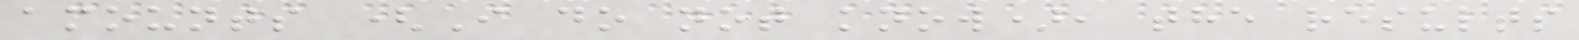amounts (I do not know), the results
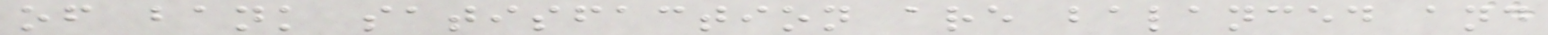of bank satisfaction are balanced and
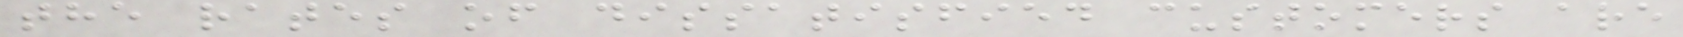the rates of dissatisfied customers are
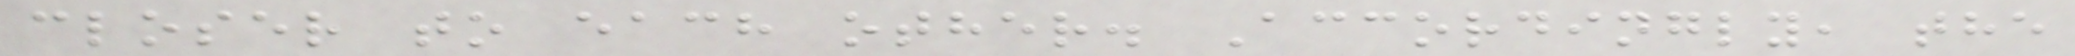closer to each other. Accordingly, the
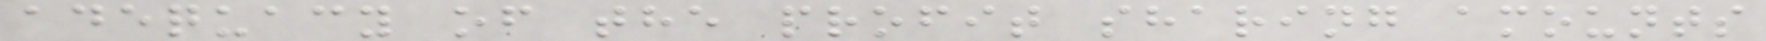adequacy of the profit sharing amounts
